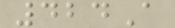424A
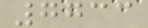7733
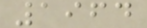1964
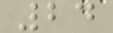24
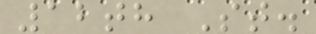12th St.
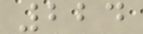224
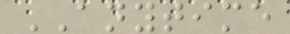ANYTIME
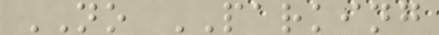NO PARKING
